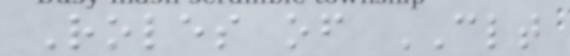Roles of CLT
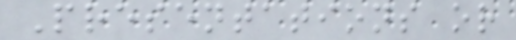Presentations or
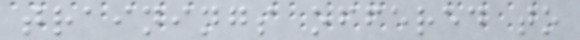trainings offered to
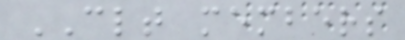CLT members
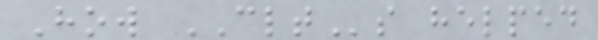How CLTs helped
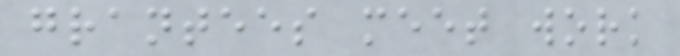grantees meet work
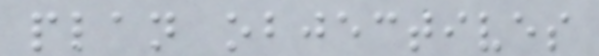plan objectives
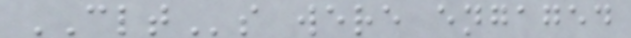CLTs were engaged
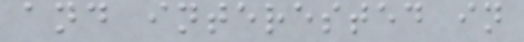and interested in
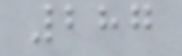287
